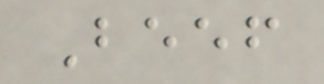Beef
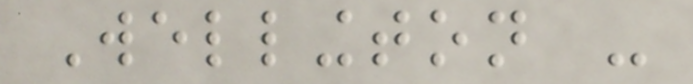Wellington -
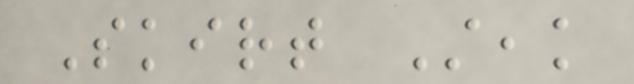Skirt Steak
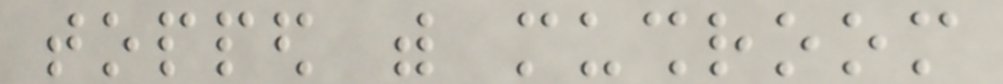topped with mushroom
